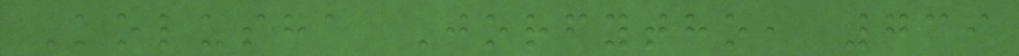Kolusha Jorfytho, 739
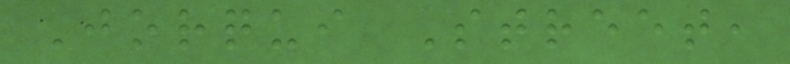Jorqui Street,
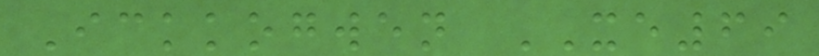Ickkogwen XE69
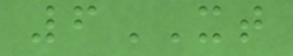6XT
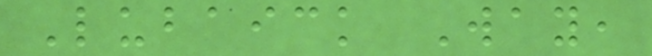Lubaick Way,
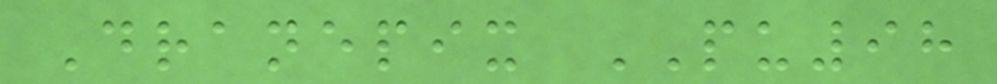Dranepix PU98
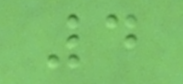4
